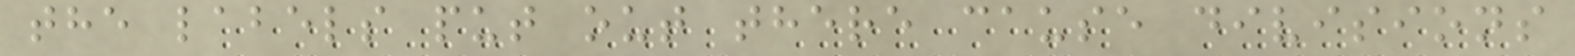the labels put out there cause divisions
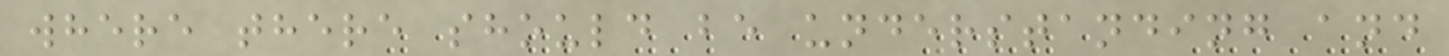where there should be understanding and
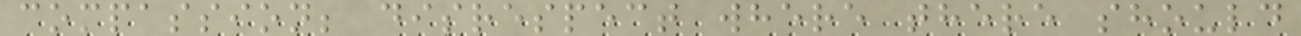compassion; disrespect where there should
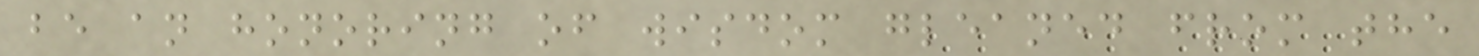be an honoring of wisdom gleaned from the
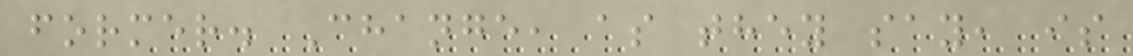former. Change, as they say, is
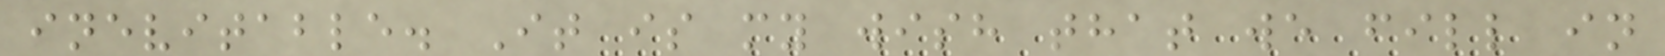inevitable. It is my wish that we fill in
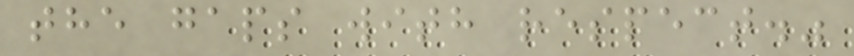the gaps with respect."
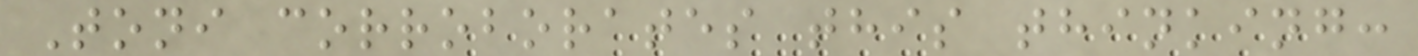Toni corroborates this thinking:
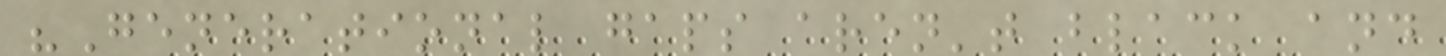"Generational gaps aren't black and
